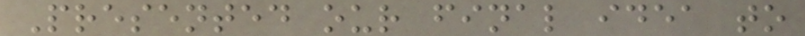Presented our final idea to
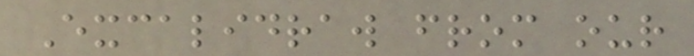Excalidraw from our
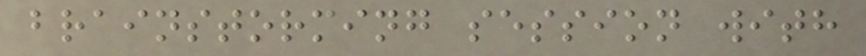brainstorming session with
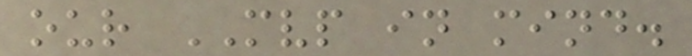our MVP in mind.
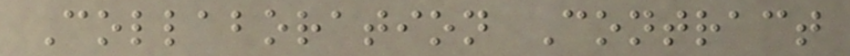Collaboration Contract
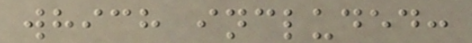which included:
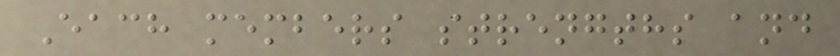Each members strengths and
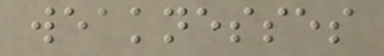weaknesses
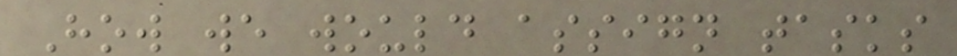How we would assign tasks
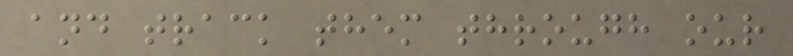and track them through our
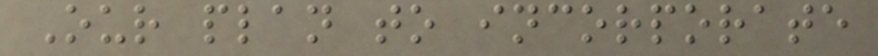Our plan to incorporate
